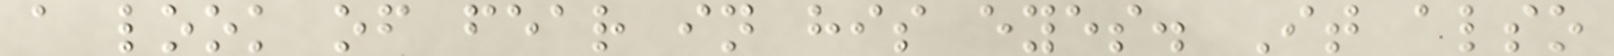a look of fear in his eyes. It also
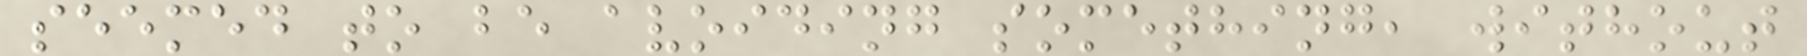seemed to be avoiding something, without
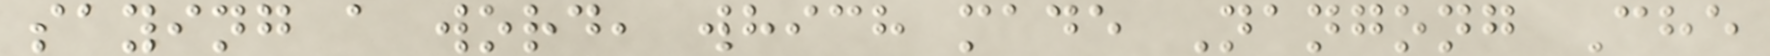saying a word, which made Nangong Che
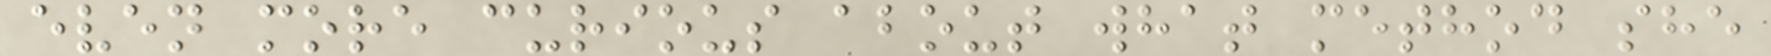even more curious about what method she
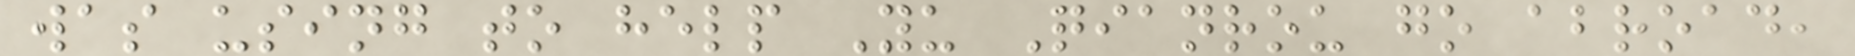was using to help Yu Qianrou go abroad,
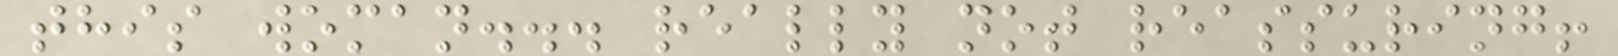this woman... really not reassuring!
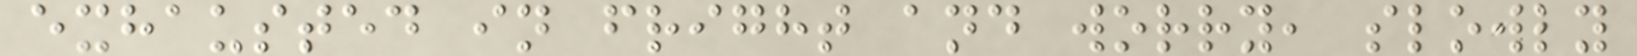exhausted in fright and worry, slowly
